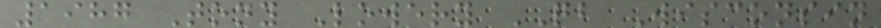1987 Tony Lowery QB Wisconsin
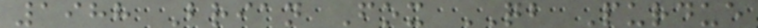1988 Brian Fox QB Purdue
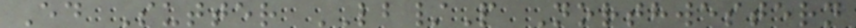Ed Sutter LB/P Northwestern
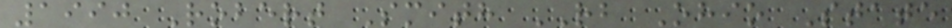1990 Robert Smith RB Ohio State
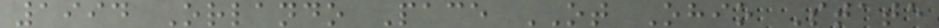1994 Orlando Pace OT Ohio State
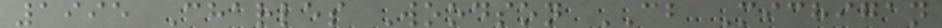1995 Charles Woodson CB Michigan
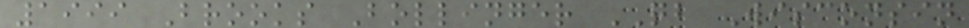1999 Brooks Bollinger QB Wisconsin
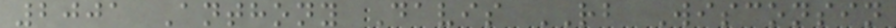2001 Anthony Davis RB Wisconsin
